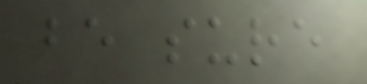be sure
